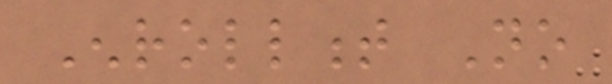Enrollment No
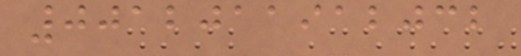0012011912032
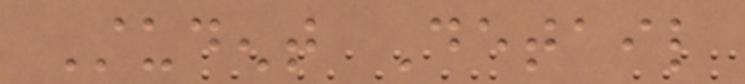Student Detail
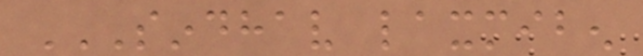SINDHAV LAXMIBEN
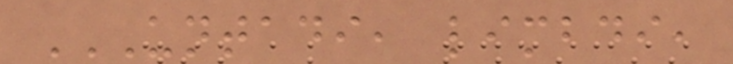UNTADI, LIMBDI,
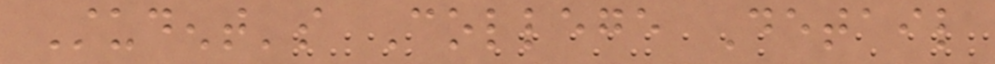Student's College Detail
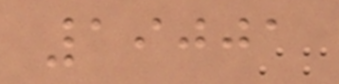19001
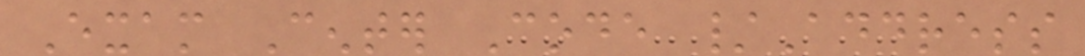Exam Center Code /Address
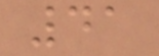41
